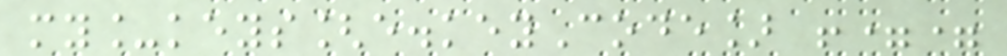my_keys[e.keyCode] !==
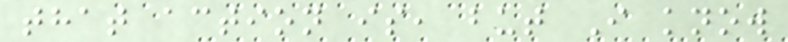that action is, but I know
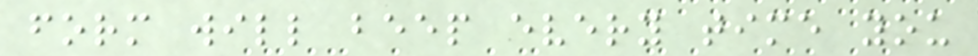form will beep every time you
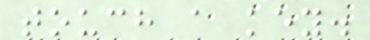touch a key.
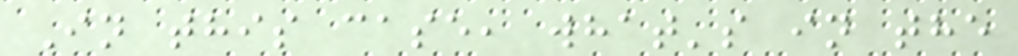In this case, what's in the
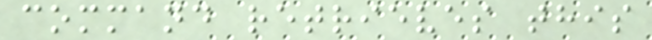command retrieves this
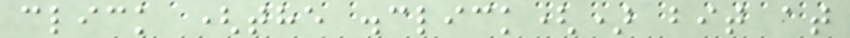click (the .click() bit at
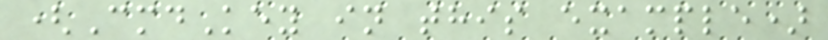(CmdKey in this example)
